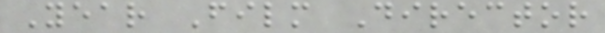Year Film Director
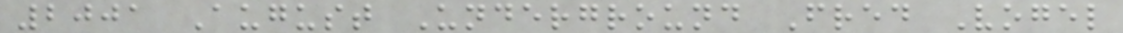2001 August Underground Fred Vogel
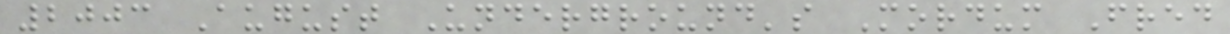2003 August Underground's Mordum Fred
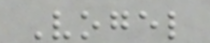Vogel
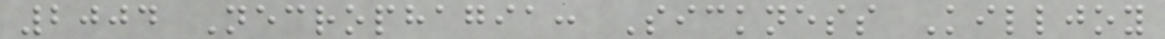2004 Necrophagia: Sickness Killjoy
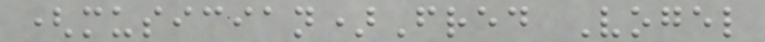(musician)Fred Vogel
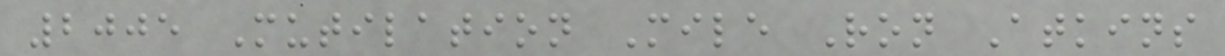2005 Mutilation Mile Ron Atkins
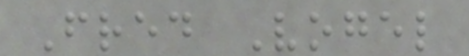Fred Vogel
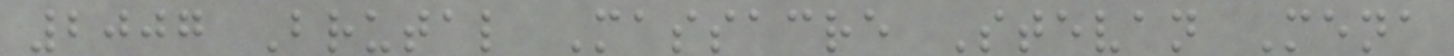2007 Brutal Massacre Stevan Mena
